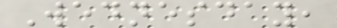Wednesday,
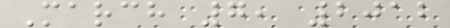March 7, 2012
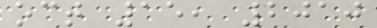oct 15, 2010
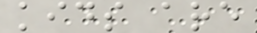kids are
